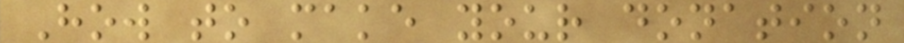How to make your donation
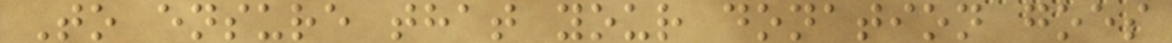To ensure that your donation goes
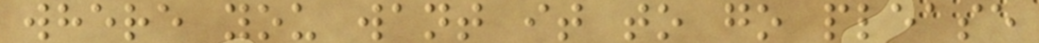where you want it to go please
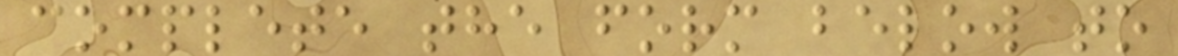complete the form below to
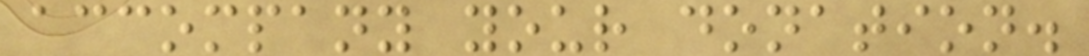accompany your donation.
